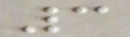3
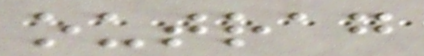outrag
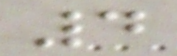4
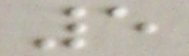5
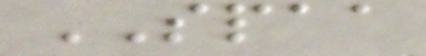SPAA
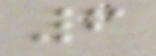6
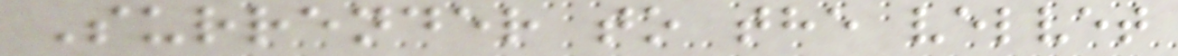Surrender to the velvet
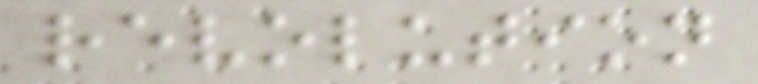revolution
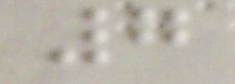7
